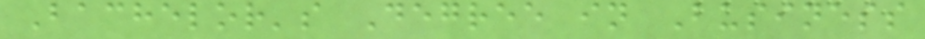Bachelor's Degree in Business
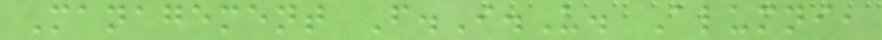Management F.I.U. Alumni,
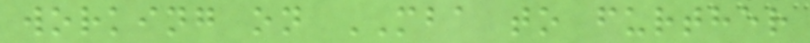working on MBA to further
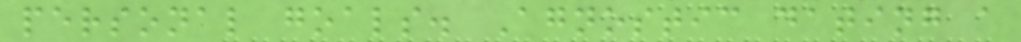personal goals. Agnostic dating a
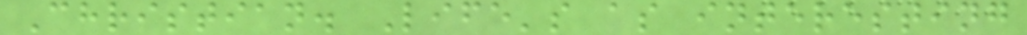Christian. Life's as interesting
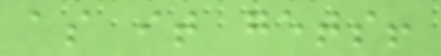as it gets!
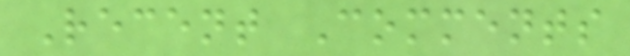Recent Comments
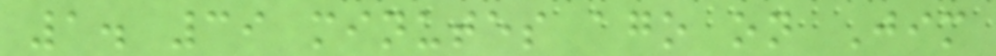1. 39 minutes ago on Jim
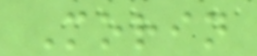Morin
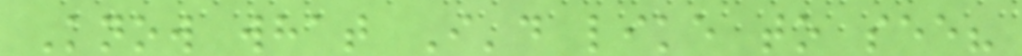Know what I'd like to see?
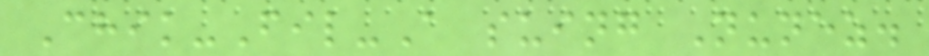Chik-Fil-A suing Nunez.
